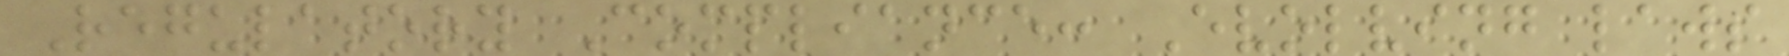Regulatory Compliance: Evolving laws
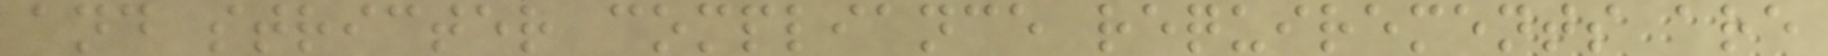and stricter compliance requirements are
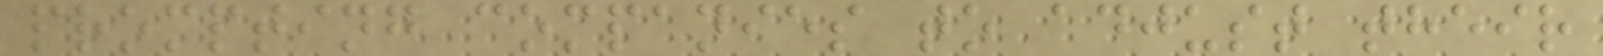prompting companies to adjust their
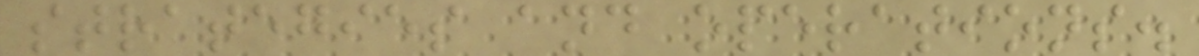strategies and operations.
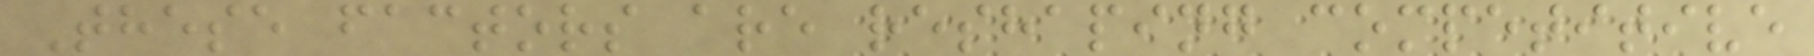These factors are reshaping competitive
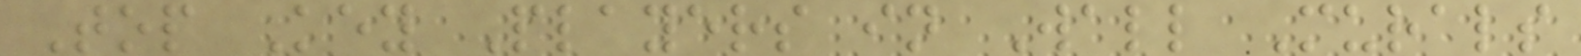Top Key Players in Wall Murals
